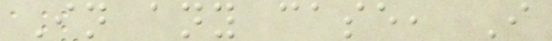In any case, I
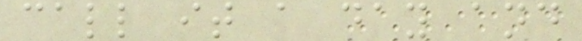call it a day and
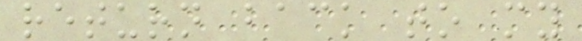return back to my
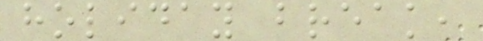holiday break,
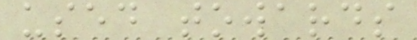used towards
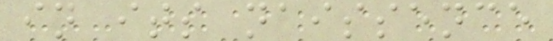in its naissence
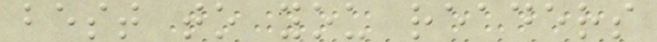best to you readers
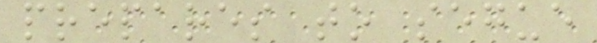prepares to segue
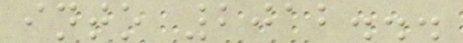into 2012...
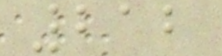212
